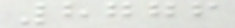8776
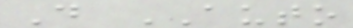D AUTO
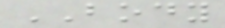BODY
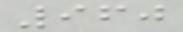960
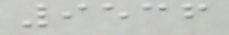9536
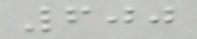600
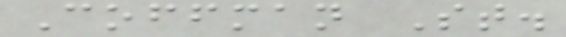Coffman St.
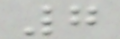7
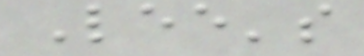Lee's
